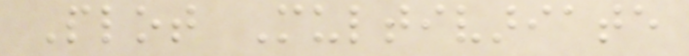Plot Multivariate
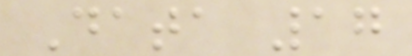Data 17
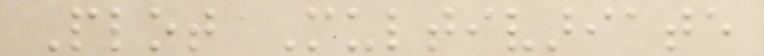Plot Multivariate
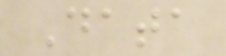Data
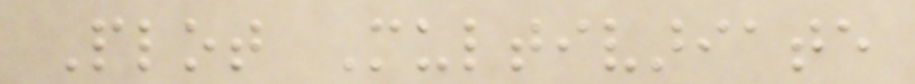Plot Multivariate
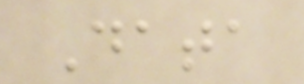Data
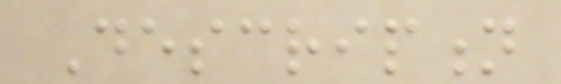Description
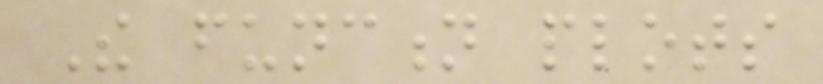The function plots
